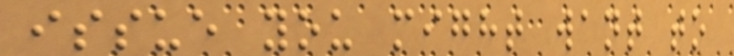issue you might want to
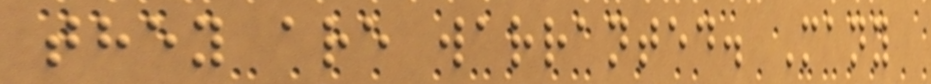they are warranted. Many
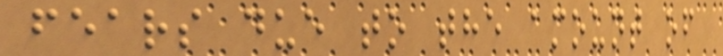fears due to the amount of
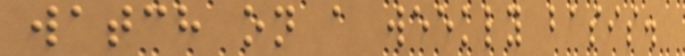watch on a weekly basis.
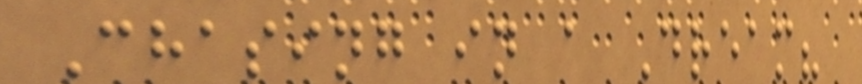Chasing in a Dream?
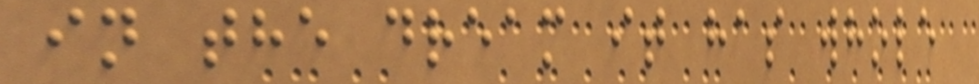in the dream it has whole
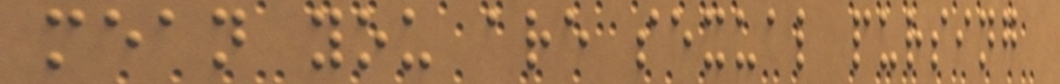mean you are sexual pursing
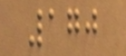170
